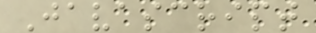Javascript
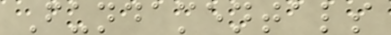Fundamentals
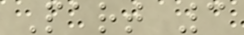Part 3
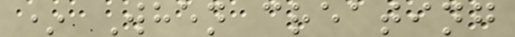* When creating
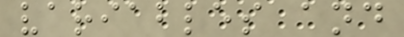variables and
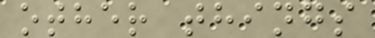other things
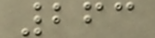263
